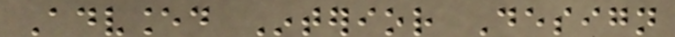Advanced Interior Design
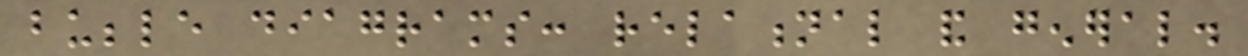bubble diagrams: relational and general.
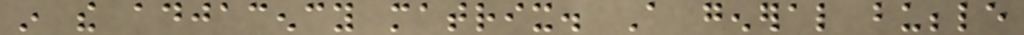in the adjacency matrix. A general bubble
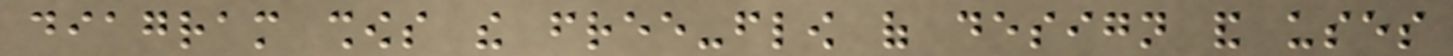diagram shows the free-flow of design and uses
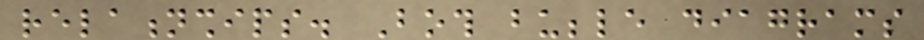relationships. Both bubble diagrams
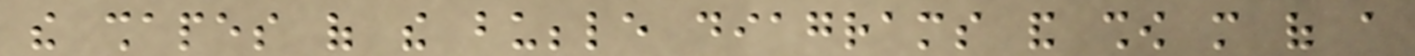the shapes of the bubble diagrams and show more of a
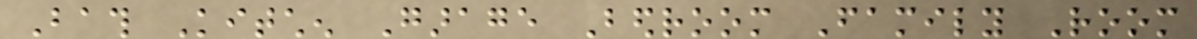Bath Kitchen Garage Bedroom Family Room
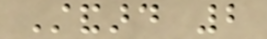Standard 2
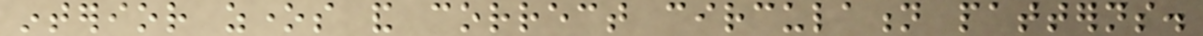interior zones and correct circulation patterns.
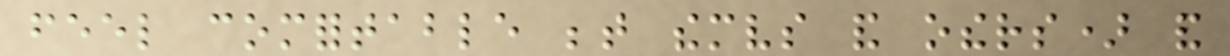feel comfortable between themselves and others) and
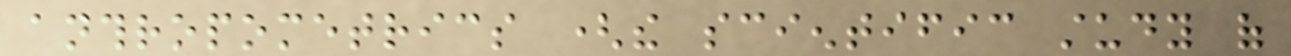anthropometrics (the scientific study of
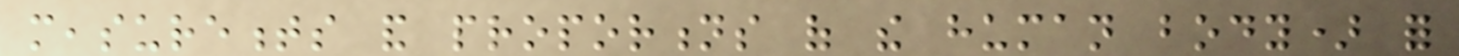measurements and proportions of the human body) for
